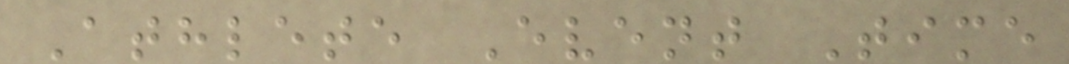Athlete Event Time
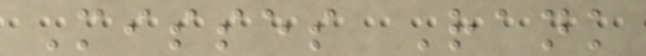Misses Rank
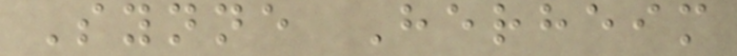Synne Herheim
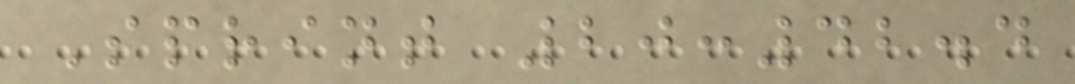Sprint 20:42.4
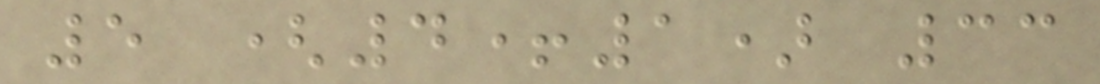5 (4+1) 33
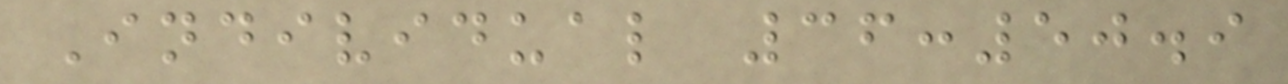Individual 36:50.9
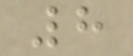8
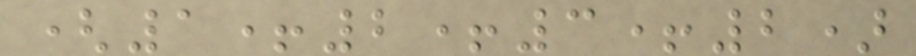(1+2+3+2)
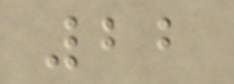22
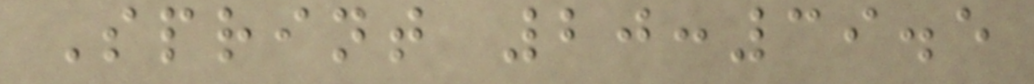Sprint 20:39.5
